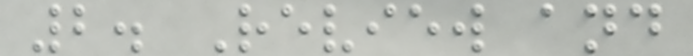2. Review and
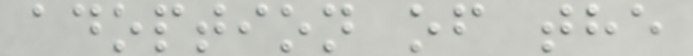adoption of the
